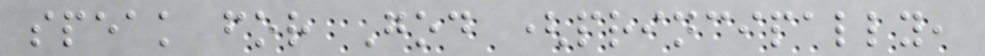speak for God (principally,
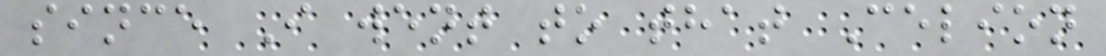since I went to that Celion
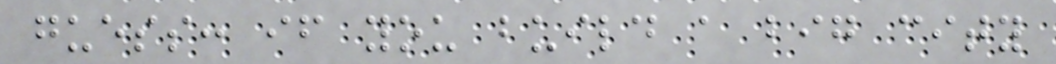guess: if you build a big city
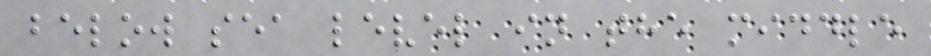below sea level in the middle
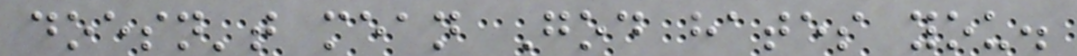doesn't mean God hates you.
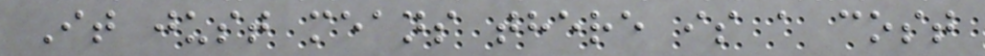It just means there is a cost
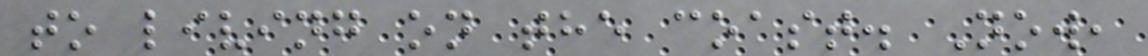to living on the coast. Now,
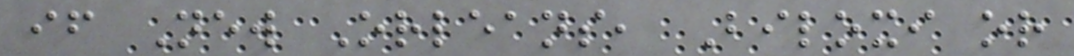if New Orleans, Biloxi or
